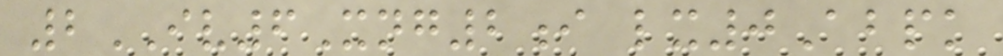2IV6Xng2i lx0Abpk
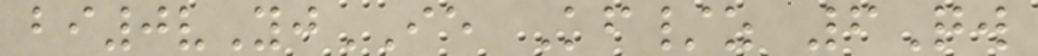bi0vYjIE Kf/z 6Qw
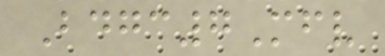Bdgc7Mfv
